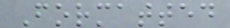Formatted
